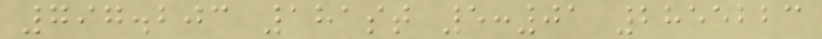797.203 181st 5:01 2855223
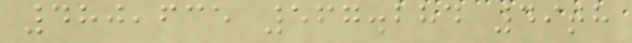480,635 567.284 49th
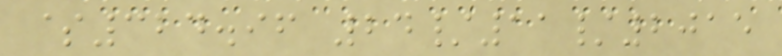$324.96 24/11/2015
